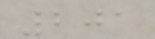201
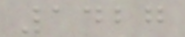1427
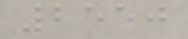2550
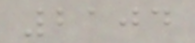2104
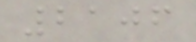2106
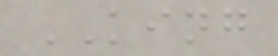KING
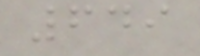649
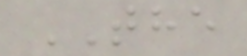THE
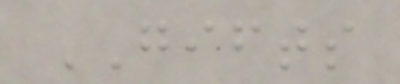GIFTS
